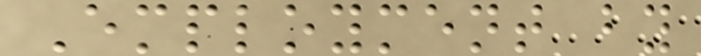Employment by
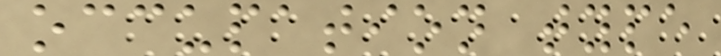occupation type
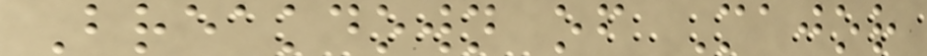Breakdown of Major
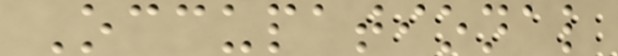Occupational
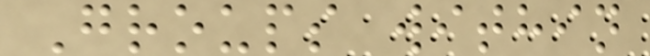Groups within
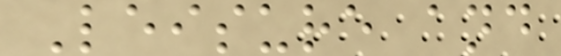Leisure and
